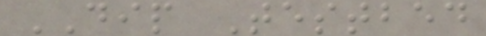DIP Testbed
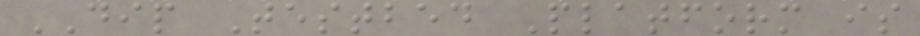DIP Testbed Platform is
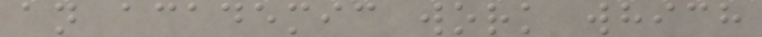an academic work which
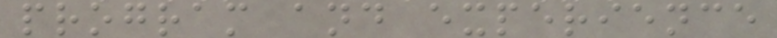program and experience
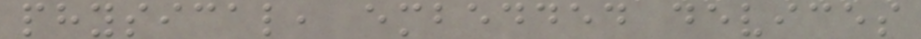physical, embedded devices
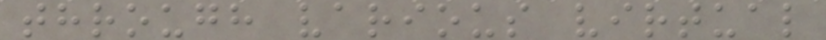through various virtual
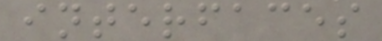interfaces
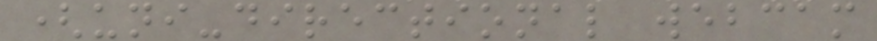(uni-directional webcam
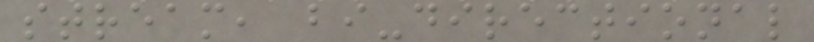stream, bi-directional
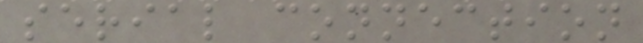serial connection
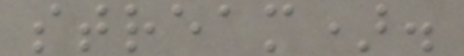stream).
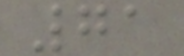71
